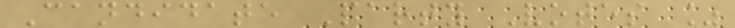Candidate Party Votes %
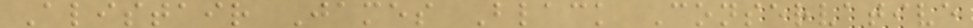Alistair James Black Conservative
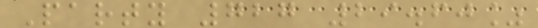Party 727 29.60%
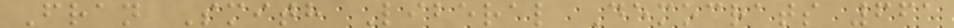Fran Smith Liberal Democrats 661
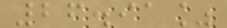26.91%
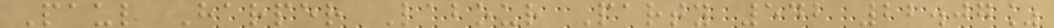Paul Harper Labour Party 542 22.07%
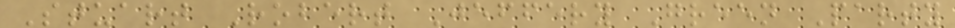Stuart Robert Jeffery Green Party
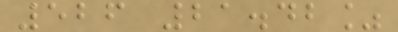526 21.42%
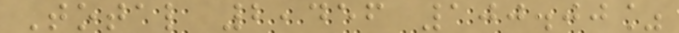Total 2,456 100.00%
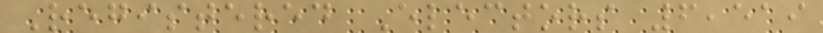Registered Electors 6,519
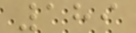189
